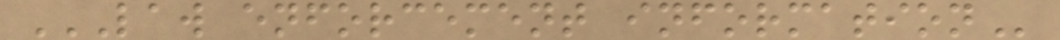LAW ENFORCEMENT INFORMATION
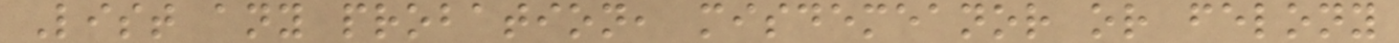List any probation, misdemeanor or felony
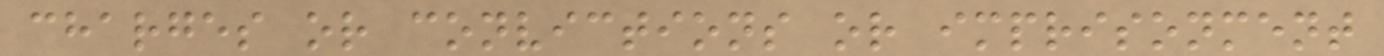charges or convictions or imprisonment
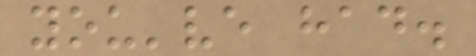you've had.
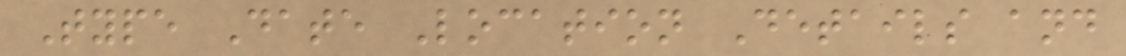Type Date Location Details and
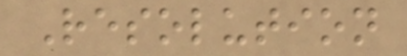Resolution
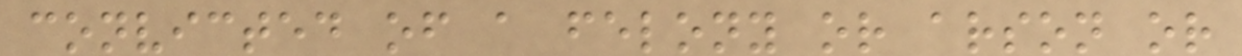convicted of a felony or arson or
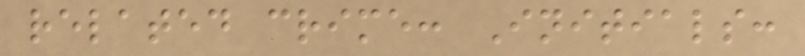related crime: Initials:
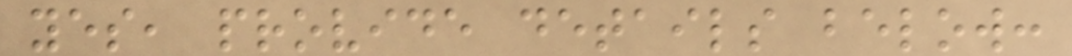yes, provide details below:
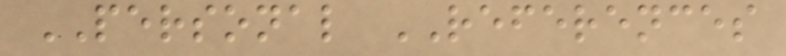PERSONAL REFERENCES
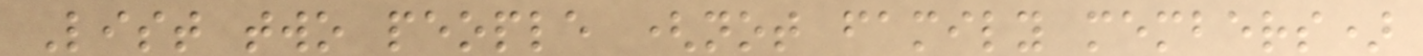List two people (not family members)
